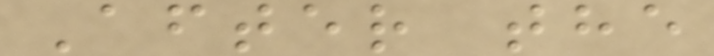After the
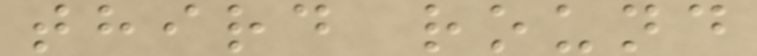third round
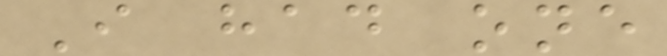I had one
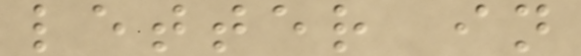letter in
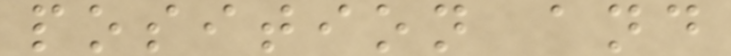position and
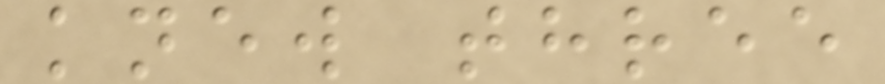knew three
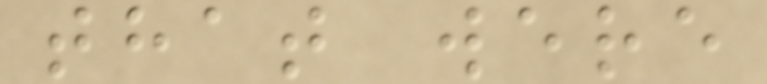that were
